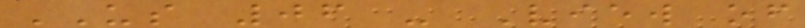US 06 - View of
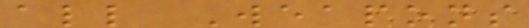all Weapons
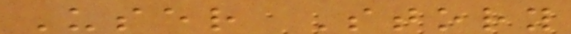User Story
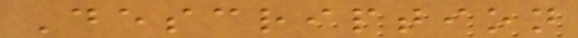Description
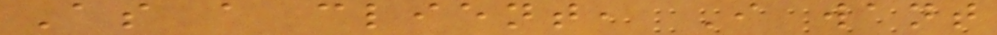As a client, I want
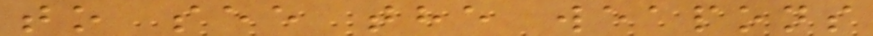to see the weapons
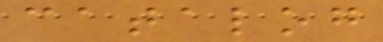catalog
